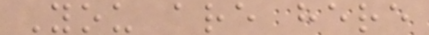You are here
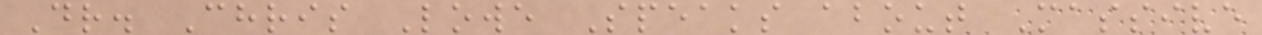Dr. Chris Lowe Speaks about Massive
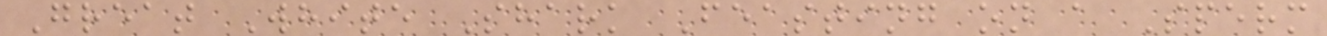Great White Shark Feasting on a Sperm
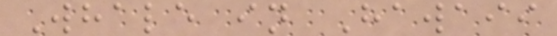Whale in Hawaii
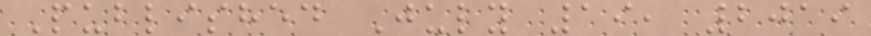Published July 19, 2019
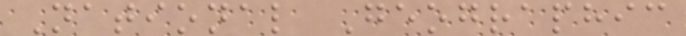National Geographic
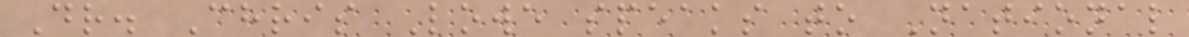Dr. Chris Lowe speaks to National
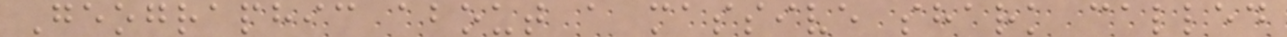Geographic about a massive shark called
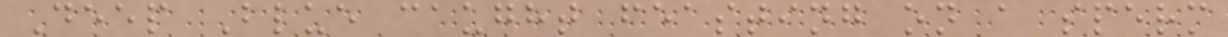Deep Blue caught feasting on a sperm
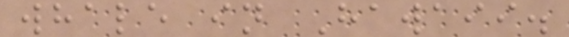whale in Hawaii.
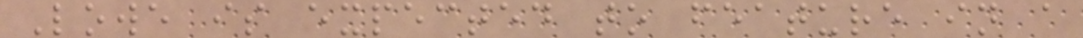Lowe is expected to feature in a
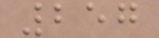257
